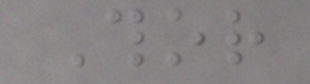Thor
